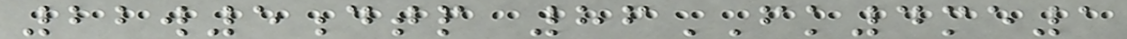22w5dtp 86FK4me1
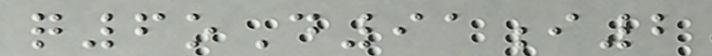q6oD91i2
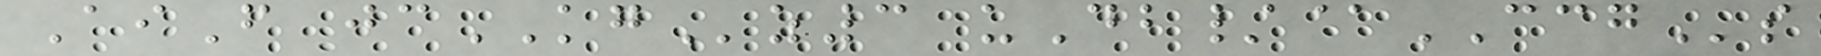AiF jcKGz3 uDb/@CCGs
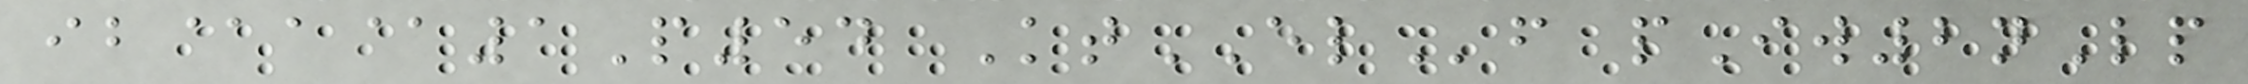ib@a@1P54 KtELf pIw2nLp
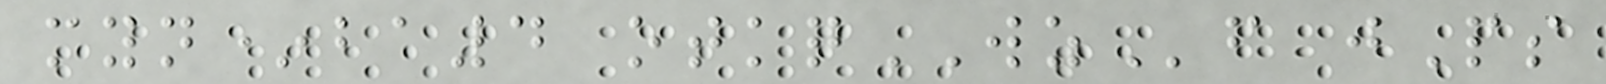myn*ba4 otkqWZf jPs
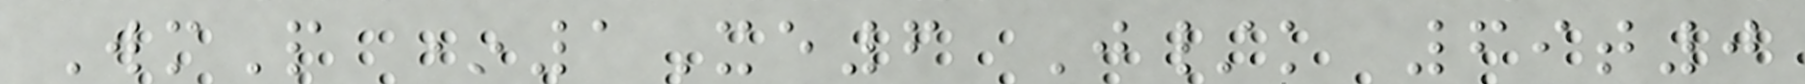WmP *1Xe6 J/k 69t0
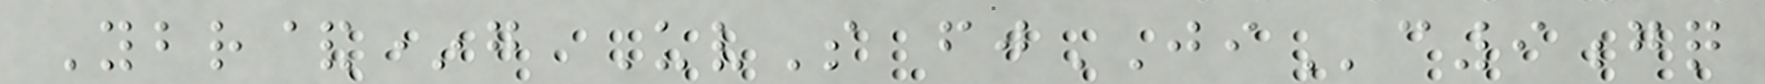Ybr&*g UvS fjJIc9gq
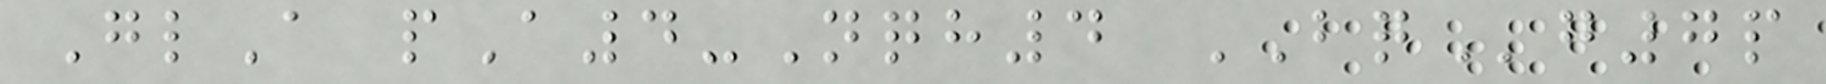GlA pA4-Nqh4 BQg7p
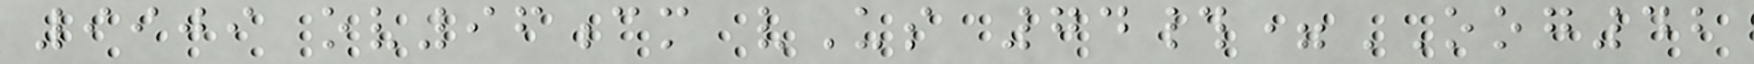9909 ov96cm vUs 74#=OOG42
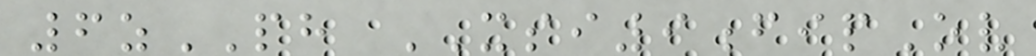6zPH XSI9fipOv
